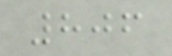806
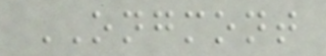ONGMONT
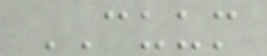CUUM
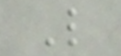L
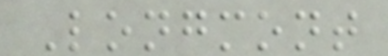Longmont
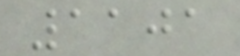1101
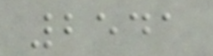2541
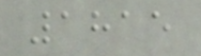1815
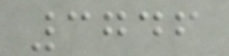3746
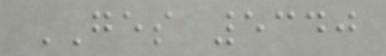GES 5340
